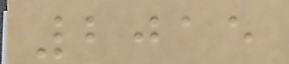2015
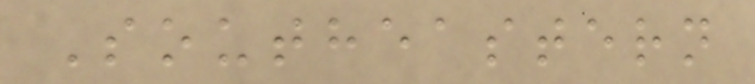Southeastern
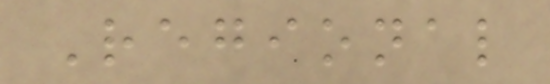Regional
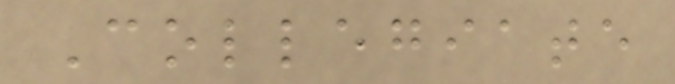Collegiate
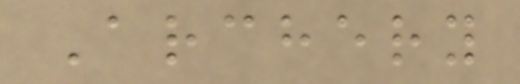Archery
